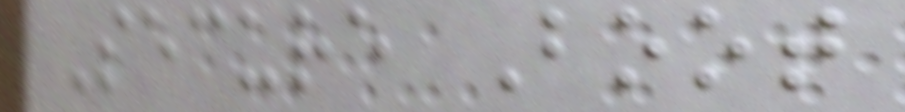Secure Boot
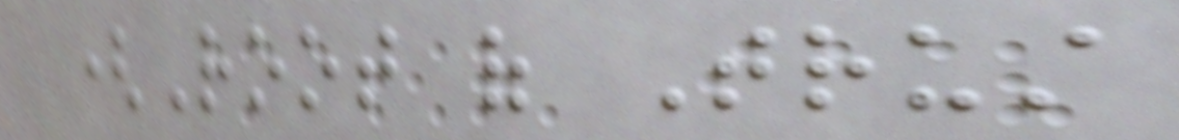(Root of Trust
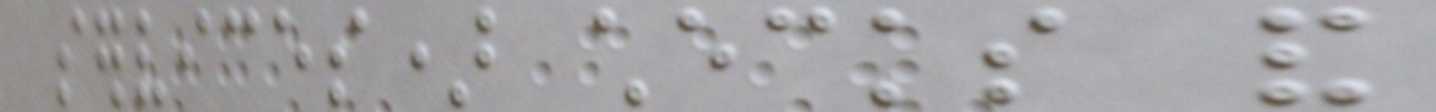services) checks and
